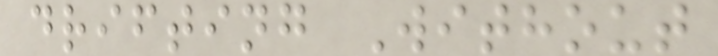drifting Without
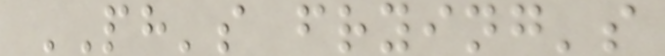PH's frying's
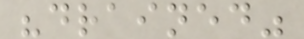"drained"
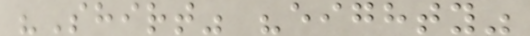"Shirt" "eighty"
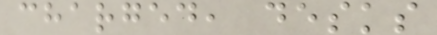charged, desks
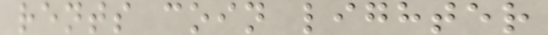rents coin lighter
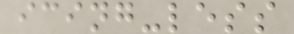icing-less
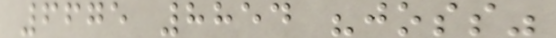6675 8854 "joss"
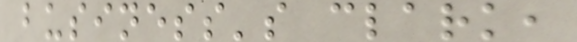business's clark,
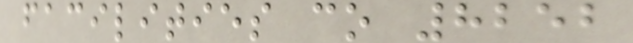facilities co 8252
